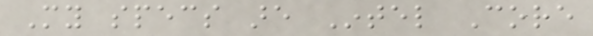My specs are Intel Core
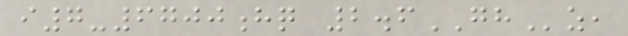i7-6700hq 2.6GHz,
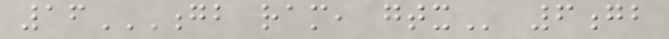16GB RAM, GTX 6gb
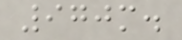970m.
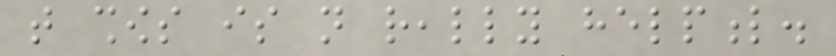that shows is not really helpful.
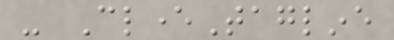- CleverTagline
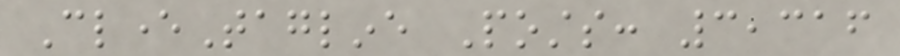CleverTagline Posts: 3,316
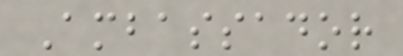Ambassador
